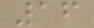16
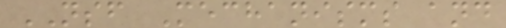NSF Mechanisms and
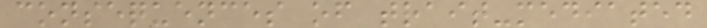consequences of trait-mediated
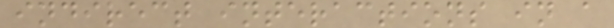indirect interactions in a
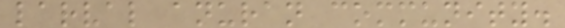larval anuran community.
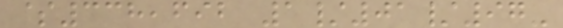$338,692 1/01/97-
